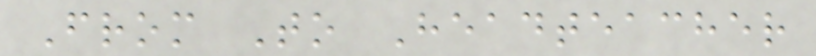From To Headteacher
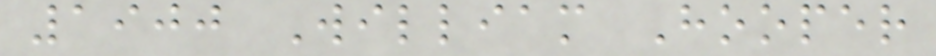1900 William Hooper
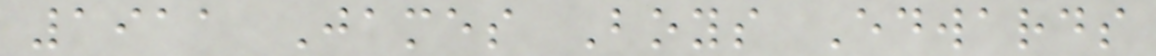1911 James Boys Edwards
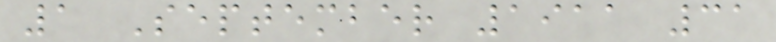1 September 1911 31
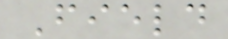Field
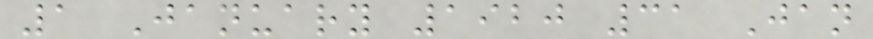1 January 1920 31 Jan
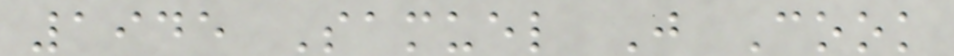1945 Samuel J Cook
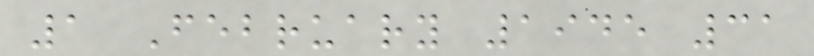1 February 1945 31
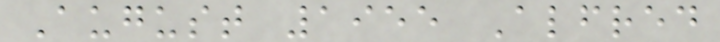August 1955 Alfred
